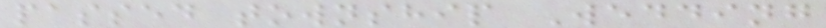passed township Wedding
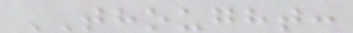THOUGHT:
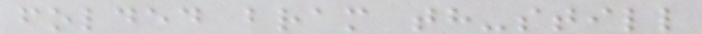folded bram th-still
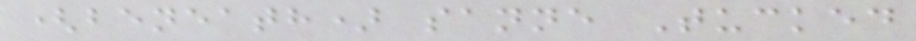(beneath) sanne Tucked
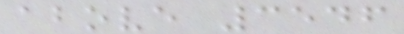above 3546
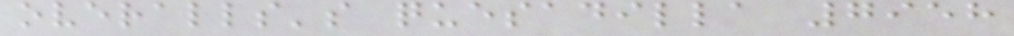overalls's quesadilla 7958
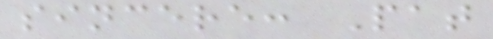sincere: Pat
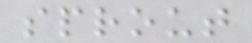sprout
